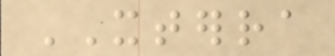XTERRA
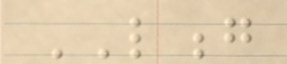LONG
